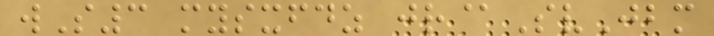wS3 mysxfdz jr@SvJbm
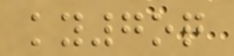ky7oq
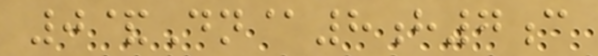0&Dn@8h7c
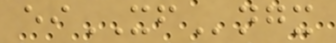eiXFngx
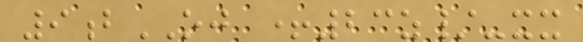9bOJ +23z/-xx
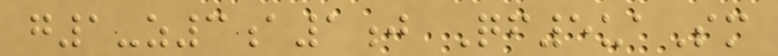g1-z3a1j Qf5uaSm
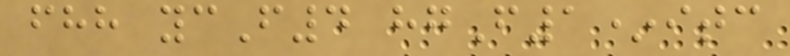fhh ycF4 hgF1*itc
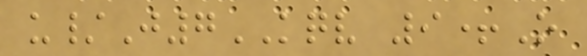u/J7KQV 9+O
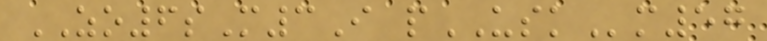ZO6sM3I pUSKm57
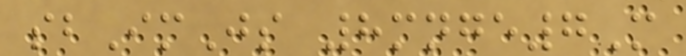sbImJs 8mnge7M
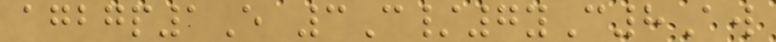agbgp1E 3C/7yC8Aw
